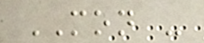MON -
